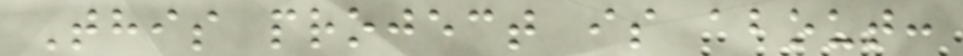This project is about:
